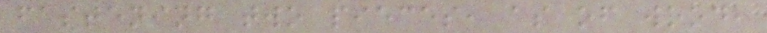fastening two pieces, as of wood,
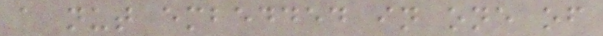a nut embedded in one of
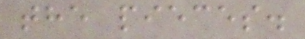the pieces.
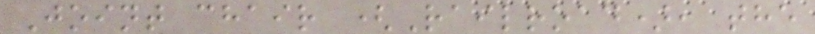Joint chair (Railroad), the
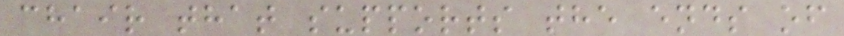chair that supports the ends of
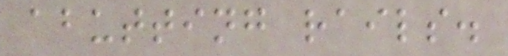abutting rails.
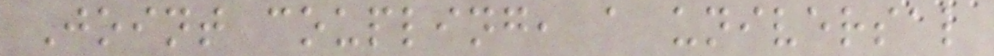Joint coupling, a universal
